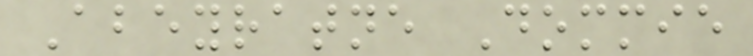Abeyratne Dommie
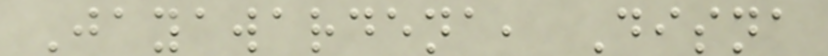Jayawardena, Disna
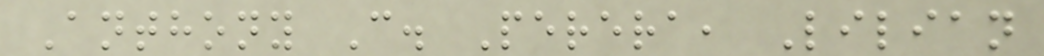Anthony C. Perera, Lilian
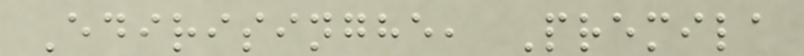Edirisinghe, Premila
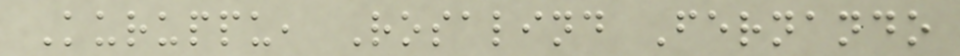Kuruppu, Rosalind Fernando
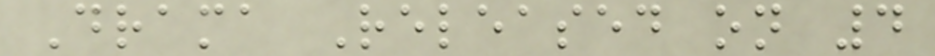Drama Released on 4
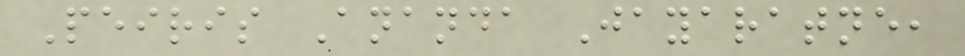Peiris Ananda Jayaratne,
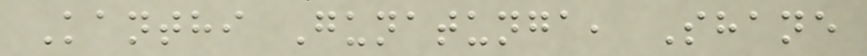Kanthi Gunatunga, Shane
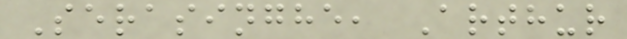Serasinghe, Arthur
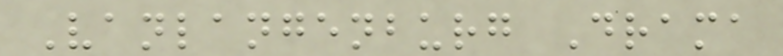Vanlangenburg Drama
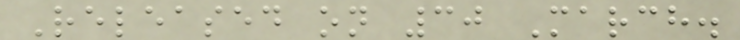Released on 30 March.
